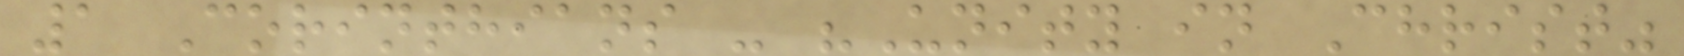1 Corinthians - "Unity in Christ"
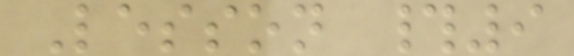Lesson #9
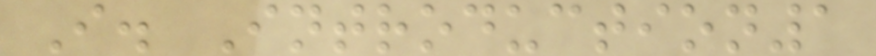I. Introduction1
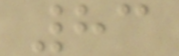83
